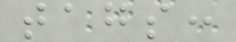tags:
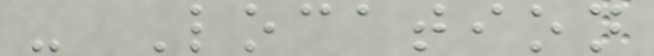- Location
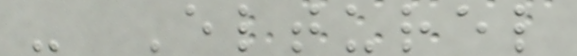- Elturel
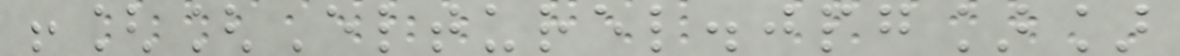![[Elturel.jpg]]
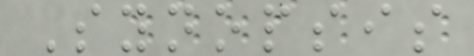Synopsis
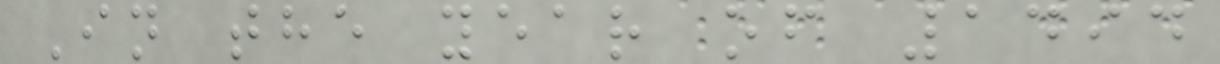In the year of 1494
